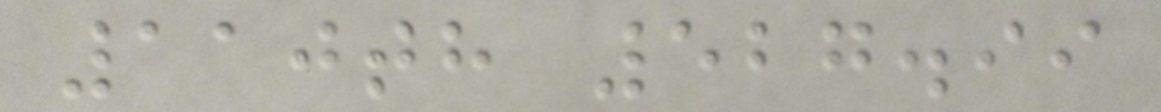110th 527.99
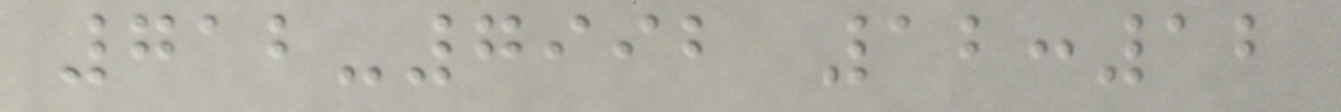712-7992 12:12
